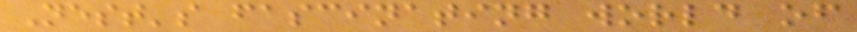Nest's fascinating world of
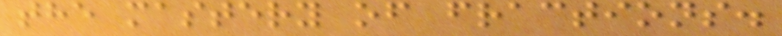the mastery of fractions.
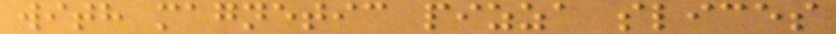with magnetic pizza slices
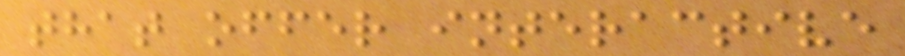that offer interactive
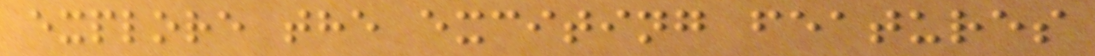explore the exciting features
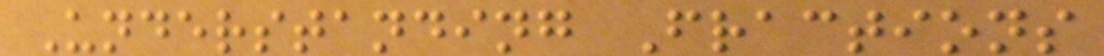Understanding Fractions
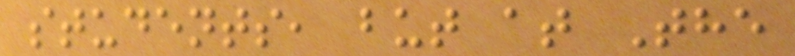students, but at The
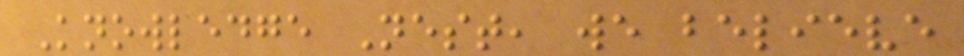Knowledge Nest, we believe
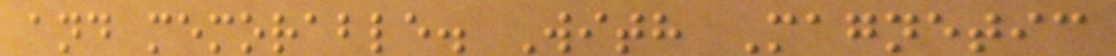and memorable. With Magnetic
